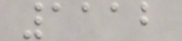1112
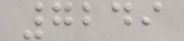7249
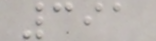391
